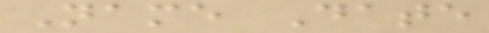Name Date
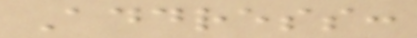Address:
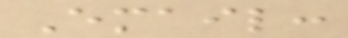Email:
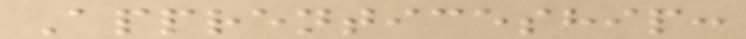Apprenticeship:
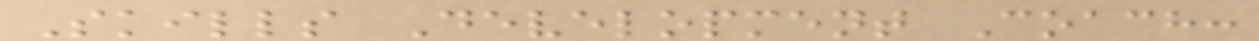Skills Development Coach:
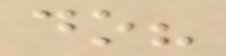do?
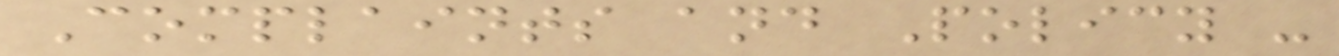Complaints and Policy -
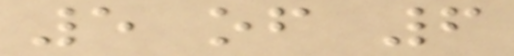5 of 6
